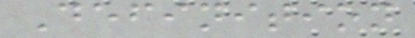Definition
